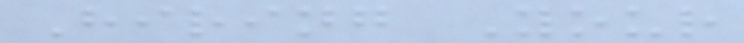Hiring Your
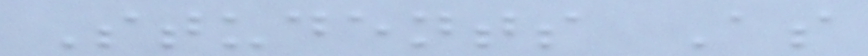Students As
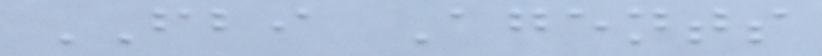FBI Agents
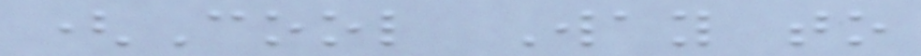(Cool Way to
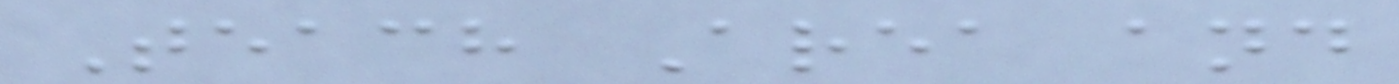Teach Area and
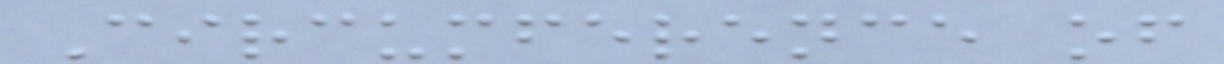Circumference of
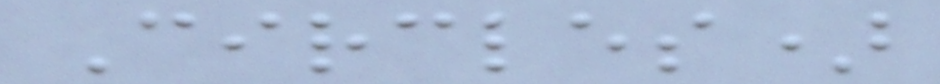Circles)
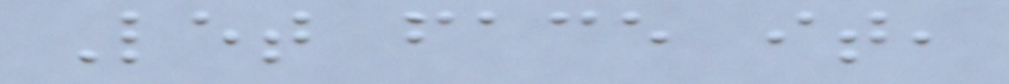Let face it,
